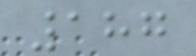187
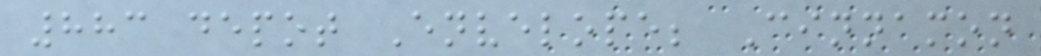883 depot Envelope; Cinnamon
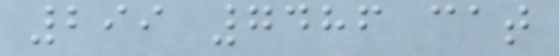299 7486 cat
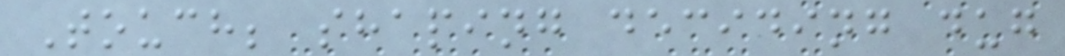Touch; shaping deciding dug
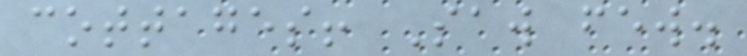cottages! Saw few.
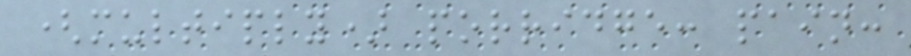(multiply) porridge: pain:
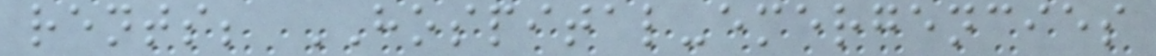rents; HOSPITAL-emergencies
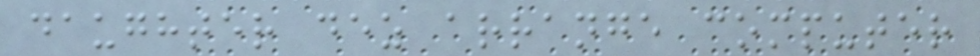daughter dez arrange computer
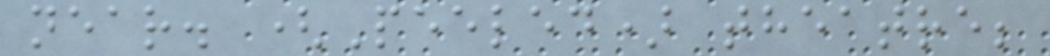near. (Peeled) theatre;
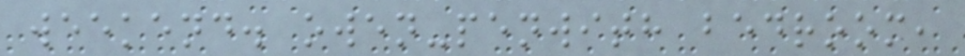weekend. owen-penwith bedroom,
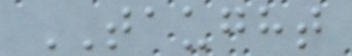TAUGHT
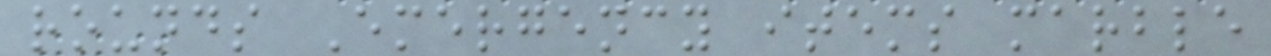rounds Emergency items marble
